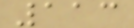113
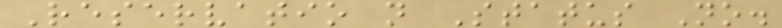Reservatio n Status No.
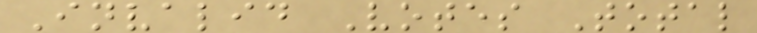Invalid Votes Total
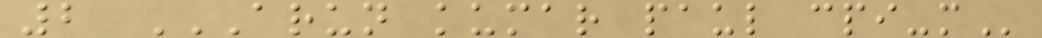2 ARUN KUMAR PAUL CPI-M
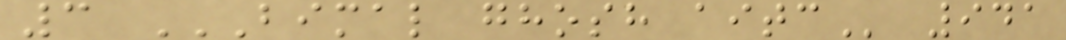3 BIMAL GHOSH AITC 941
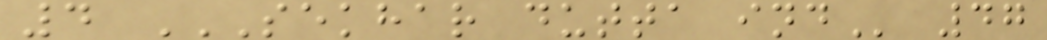4 SEKHAR DUTTA IND 47
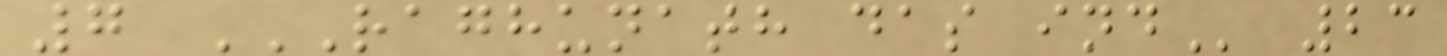7 RAGHUNATH DAS IND 23
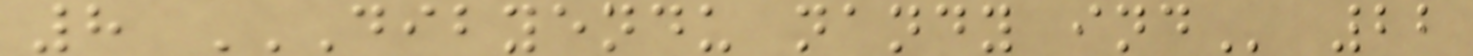8 DIBYENDU NANDY IND 22
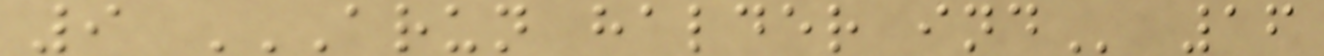9 ARUN HALDER IND 16
